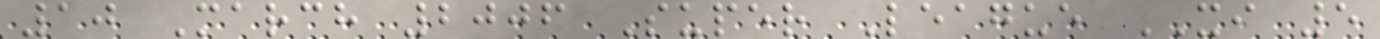10 March 2006 Super League XI 5
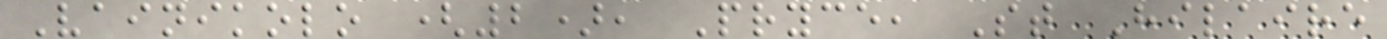Vainikolo (2), Pryce, St Hilaire
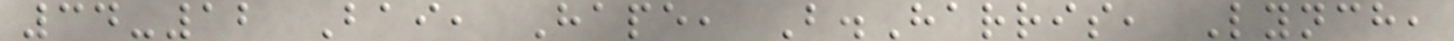34-12 Bai, Hape, B.Harris, Lynch,
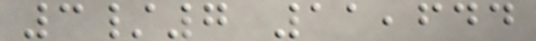3/7 11,644
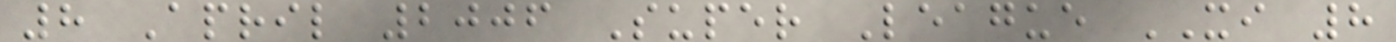8 April 2006 Super League XI 8
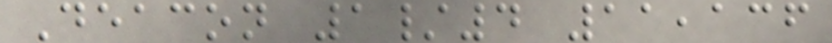Deacon 1/4 11,136
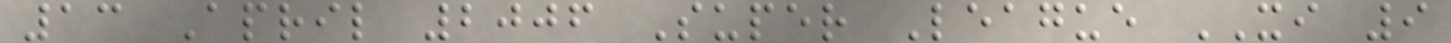13 April 2006 Super League XI 9
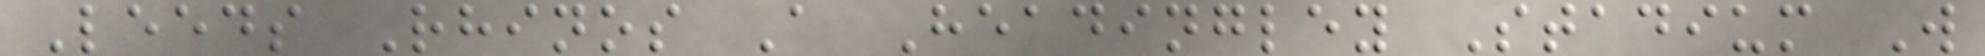Leeds Rhinos A Headingley Stadium W
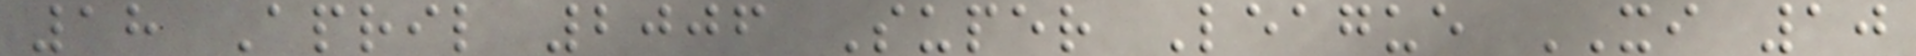18 April 2006 Super League XI 10
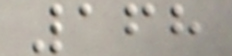168
